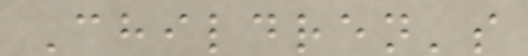Children's
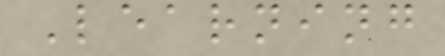Learning
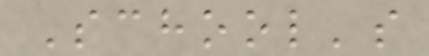School's
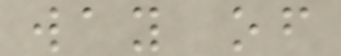way of
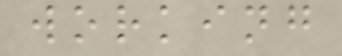working
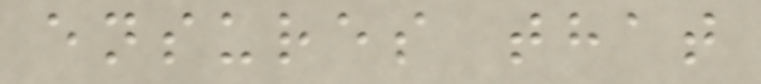ensures that
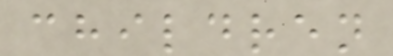children
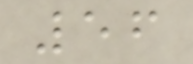56
